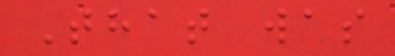That was
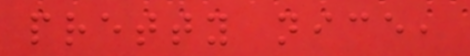pretty nice,
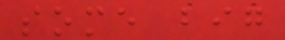some big
